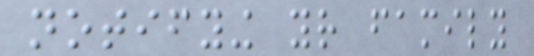notifying your family
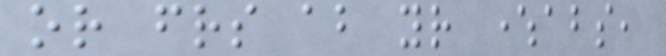or friends about your whereabouts,
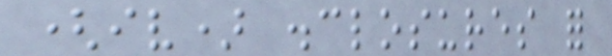(iv) disclosures for
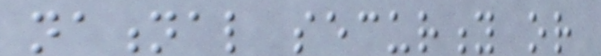national security or
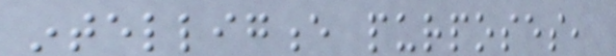intelligence purposes,
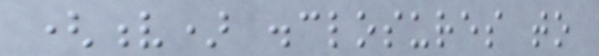(v) disclosures to
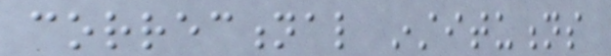correctional institutions
